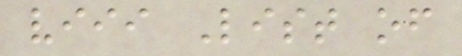viii List of
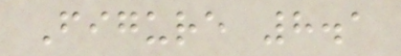Figure 8.1
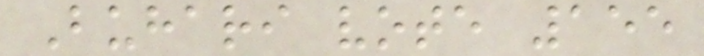Buhari vote 155
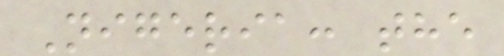Nigeria: the
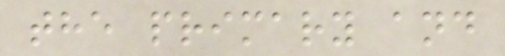the primary and
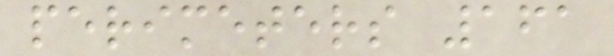perimeters 161
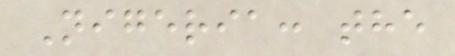Nigeria: the
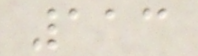113
